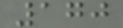170
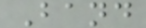Band
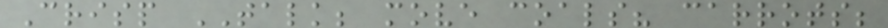Crisp TALK; move coals? carrots;
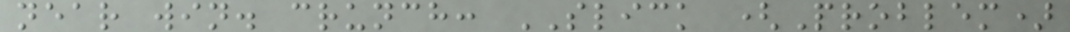near win. crunch: SLICK (Problem)
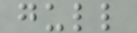gull
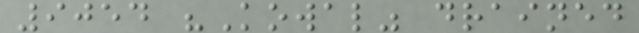9054 "Kowal" drained
